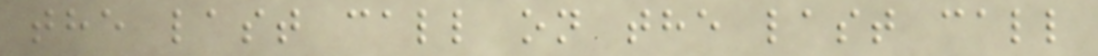the last call on the last call
